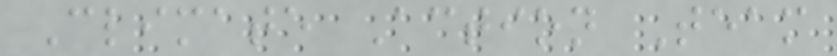Climate Action Team
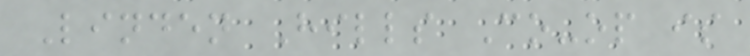Linden Hills Co-op is
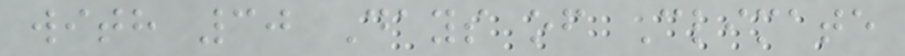with 30 Days of Climate
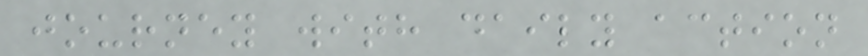journey with daily action
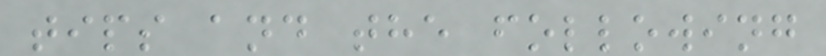tips and the following
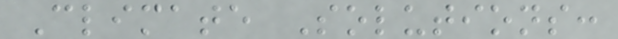Climate Solutions:
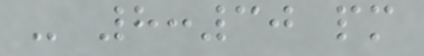- 8:30 pm
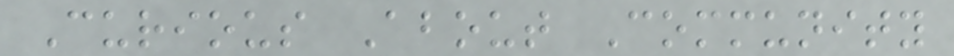Curious About Community
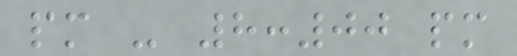pm - 8:00 pm
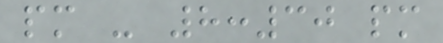pm - 8:30 pm
